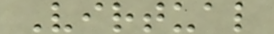Virtual
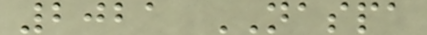2021 NASPA
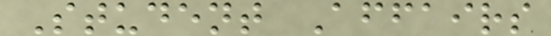Student Affairs
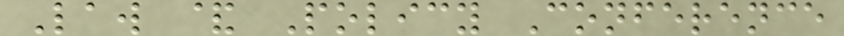Law & Policy Conference
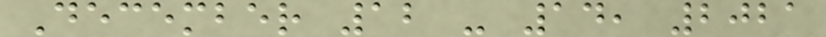December 12 - 14, 2021
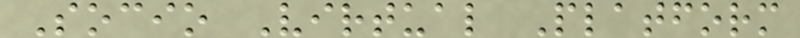Socio Virtual Platform
